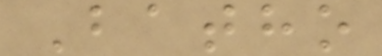Batho
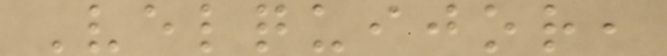Velquijor,
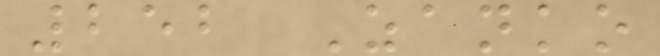252 Zanko
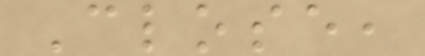Close,
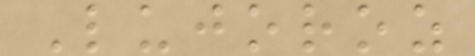Lujoroz
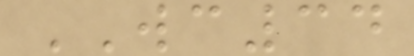WC34
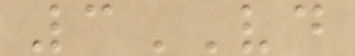3VD
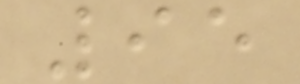95
